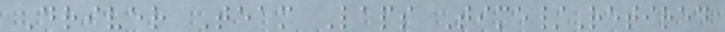Driver Team Laps Time/Retired
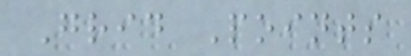Grid Points
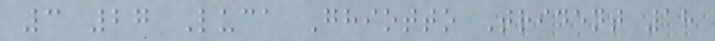3 27 Luca Ghiotto Trident 18
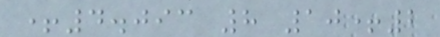+4.093 8 10+2
